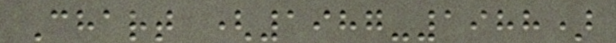Chart (1987-1988)
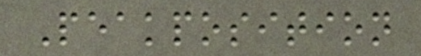Peakposition
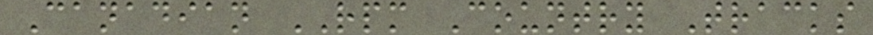Canadian RPM Country Tracks
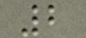2
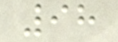98
